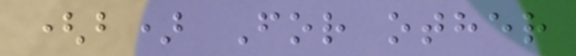(b) For other
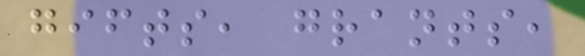gifts, grants,
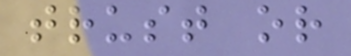trust or
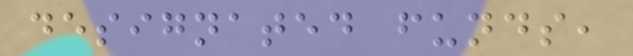designated funds,
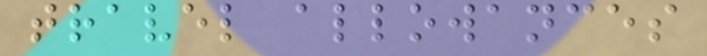travel allowances
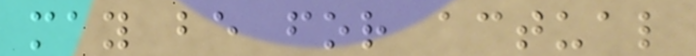may be for actual
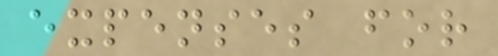expenses for
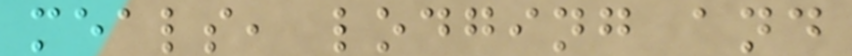meals, lodging and
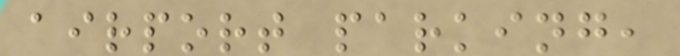airport parking,
